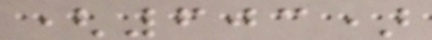(603)
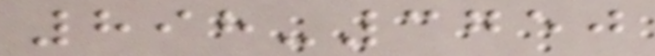898-3750
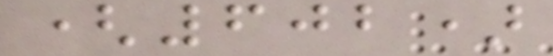(602)
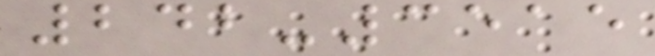242-3515
